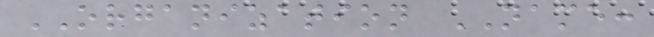ORGANIZATION NAME:
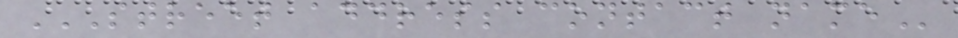STREET ADDRESS CONTACT NAME
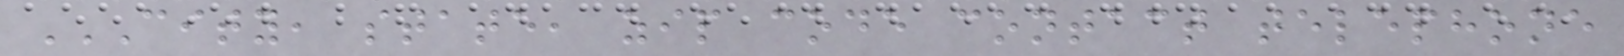CITY, STATE, ZIP CODE CONTACT TELEPHONE
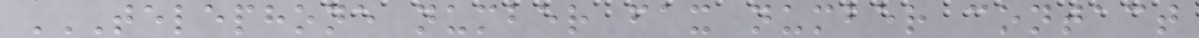TELEPHONE NUMBER FAX NUMBER CONTACT
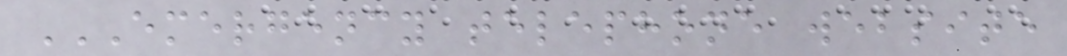EMERGENCY TELEPHONE WEBSITE
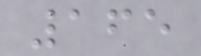165
